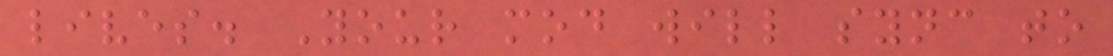lives. Your mod will sync to
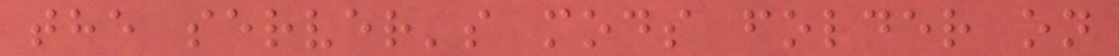the server's mods folder on
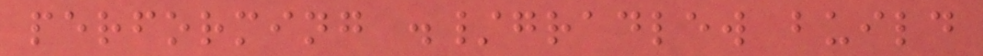performing ./gradlew build
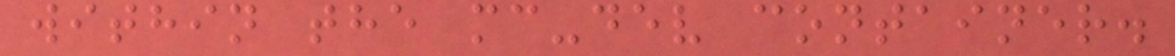within the mc-dev container.
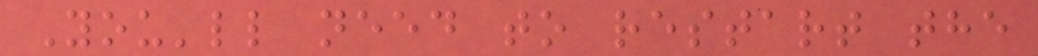You'll need to restart the
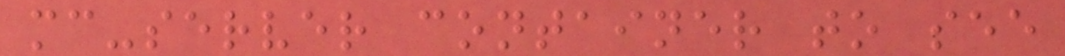mc-server container to see
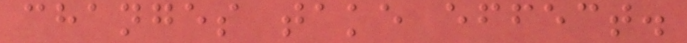changes take effect.
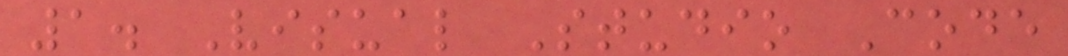1. Visual Studio Code
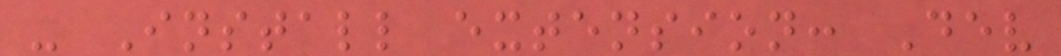- Install extension: Dev
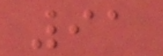91
